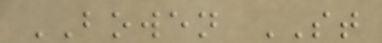BOWEN ST
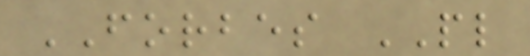FORBES PL
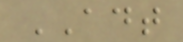ADT
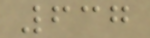637
